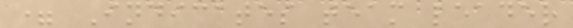= Indicates team leader
